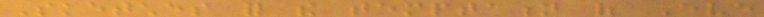Sketches for the temptation of Eve
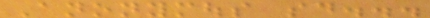Anonymous said...
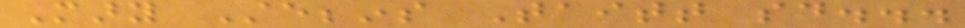Mary Stebbins Taitt said...
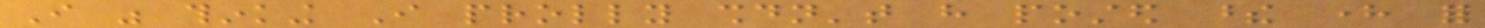I was thinking I prolly shouldn't have posted these here for
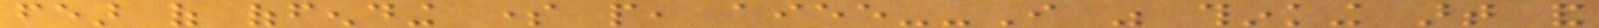fear of offending some people, aiee--I was thinking art and
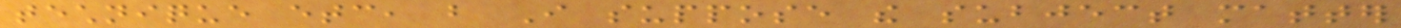technique etc, but I suppose the subject matter
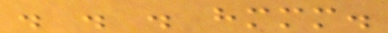. . . hmmm.
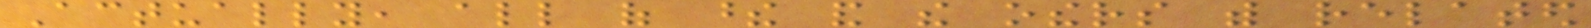Actually, all of these and the others with related
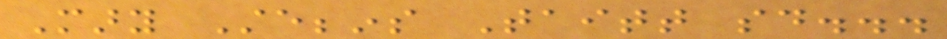Mary Stebbins Taitt said...
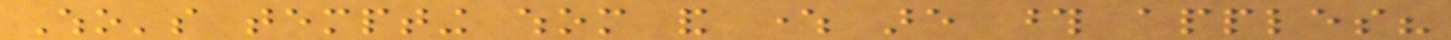Who's tempting whom and where are those apples?
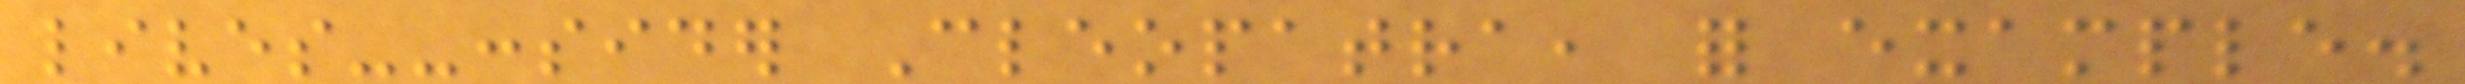lives--consider Cleopatra, for example.
